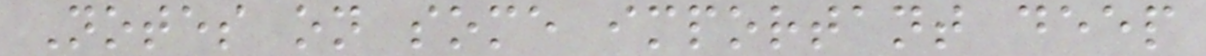Notes on some important deep
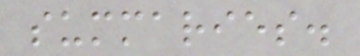summaries.
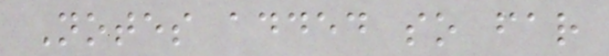Notes added so far
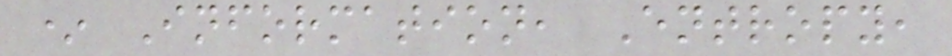* Information, Entropy,
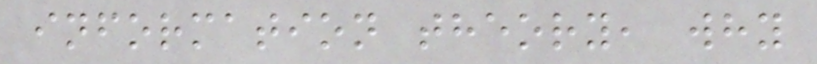information theory, why
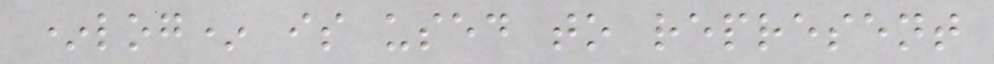*log* is used to represent
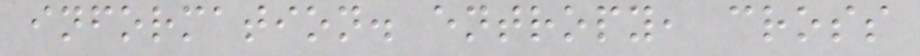information. entropy, cross
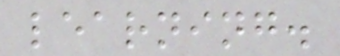learning.
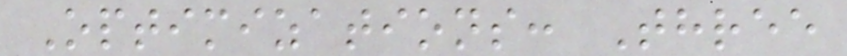Optimizations: Three
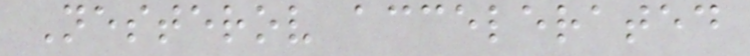Nesterov accelerated
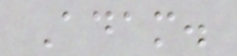Adam.
